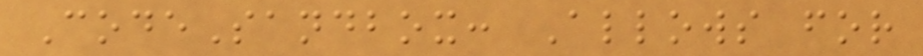CodeSandbox: Allows for
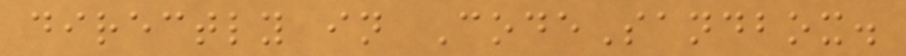directly in CodeSandbox.
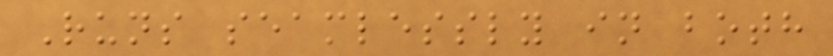Runs seamlessly in both
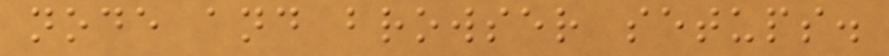node and browser setups.
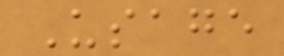Usage
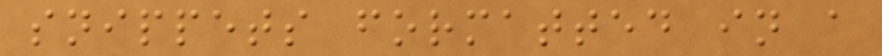snippets formatted in a
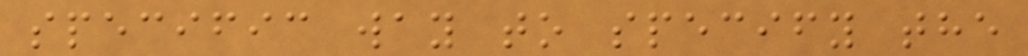specific way to specify the
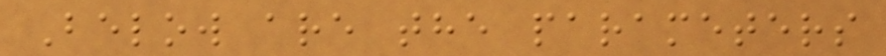Below are the parameters
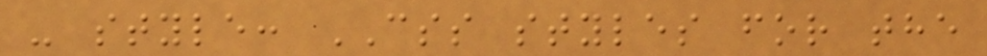- style: CSS styles for the
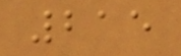215
